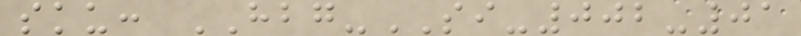sku: HBG-SI-002-01
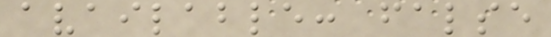available: false
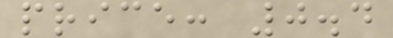price: 0.4
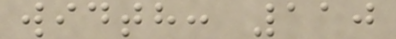width: 110
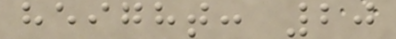height: 20
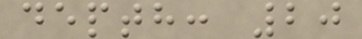depth: 20
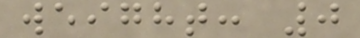weight: 0
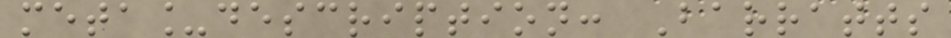meta_description: Barratts
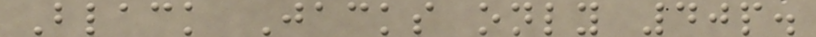Black Jacks only 40p.
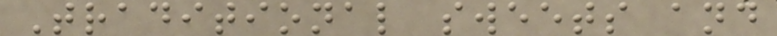Traditional sweets and
